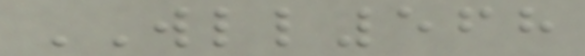WLL568
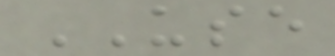USE
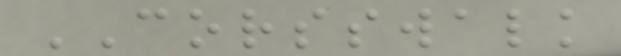CORSSWALK
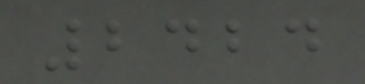2424
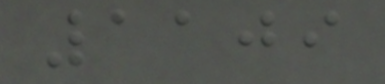1109
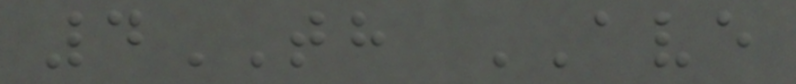4TH AVE
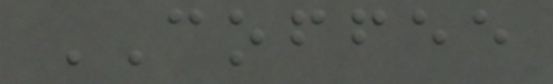COFFEE
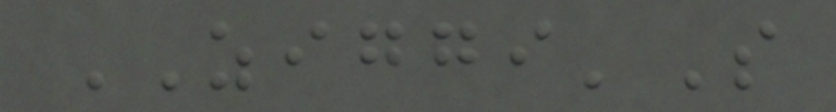ZIGGI'S
